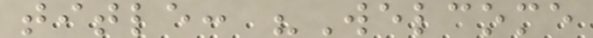title: "Welcome
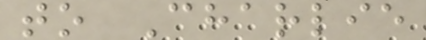to Charlie
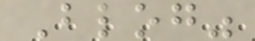Blog"
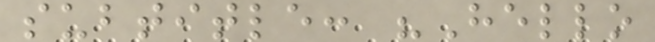subtitle: "Hello
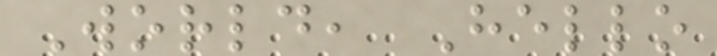World, Hello
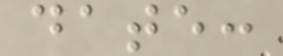date:
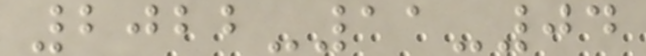2022-11-04
